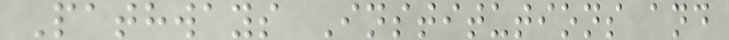Pathways Institutions and
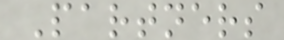Partners
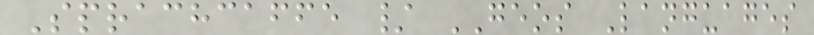Sprachcaffe / GEOS Languages
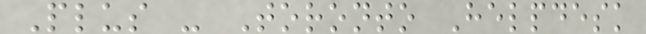Plus - Toronto Helpdesk
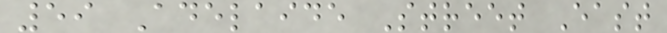59 Adelaide Street East
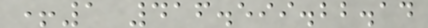+1 416.599.22.14
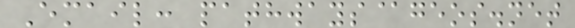Email: pathways@geos.net
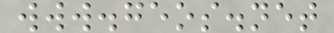www.geos.net
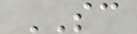SC
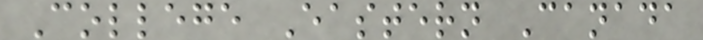College Eastern Canada
